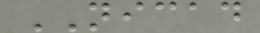NICAD
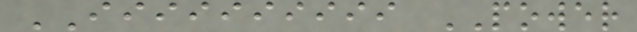IIIIIIIIII POWER
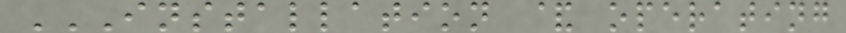INSTALLATION & OPERATING
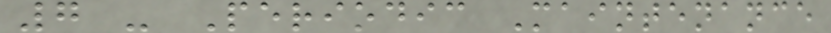7 - Periodic Maintenance
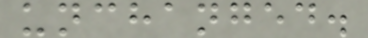unchanged.
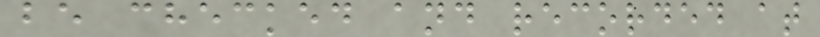be checked and recorded at
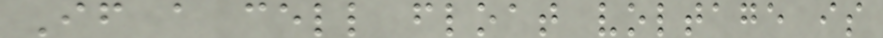If a cell float voltage is
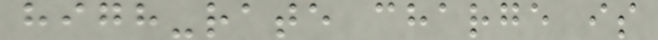high-rate charge is
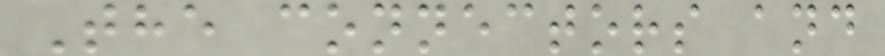The connectors and
